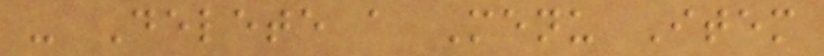- Delete a Menu Item
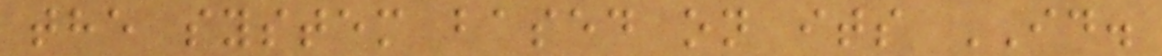the system based on its ID.
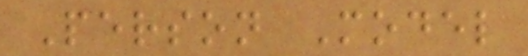Person Model
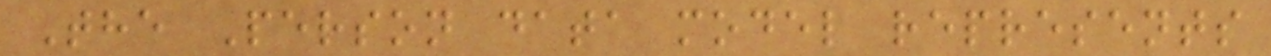The Person data model represents
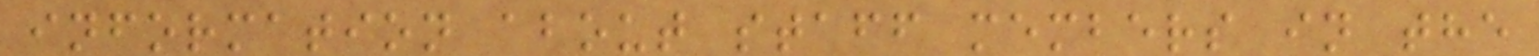information about staff members in the
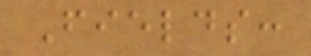Fields:
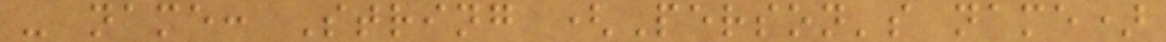- name: String (Person's name)
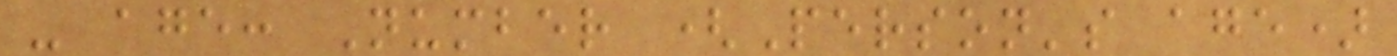- age: Number (Person's age)
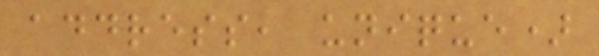address, unique)
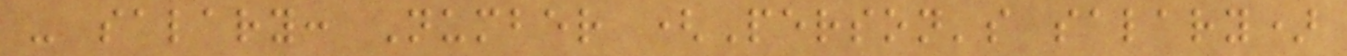- salary: Number (Person's salary)
